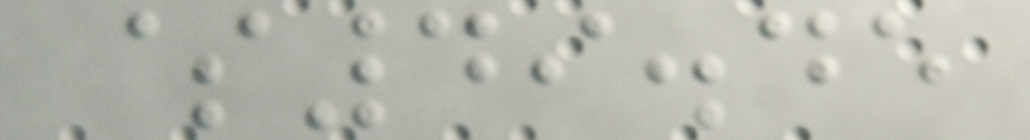$49.45
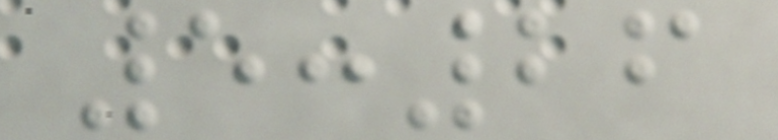5:26
